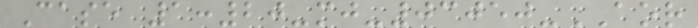Case 1:20-mj-03050-AOR
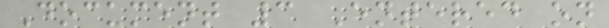Document 3 Entered on
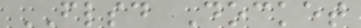FLSD Docket
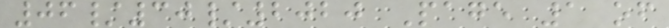06/30/2020 Page 1 of
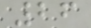26
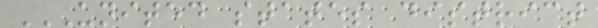UNITED STATES DISTRICT
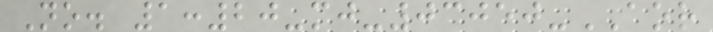No. 1:20-mj-03050-AOR
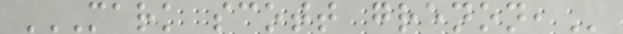MARK SCOTT GRENON,
